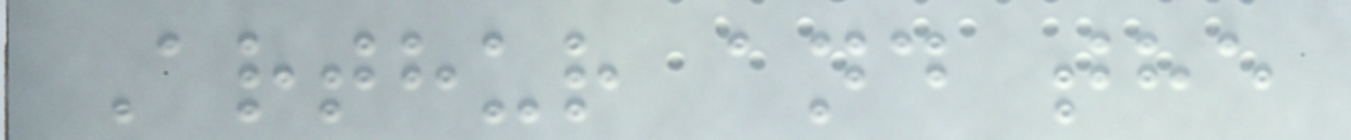Arthur and the
